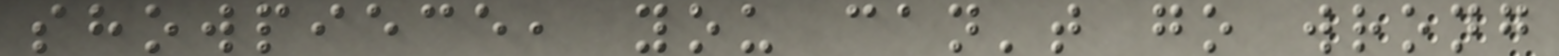showpiece, you can't go wrong
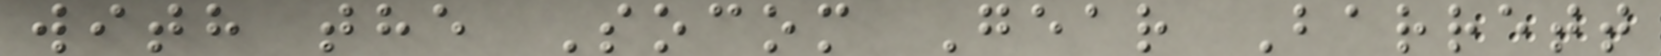with the Socom Gear Barrett
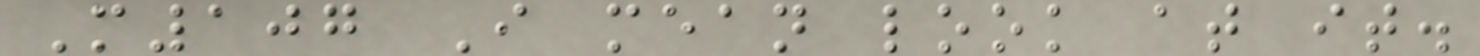M107 I mean look at it.
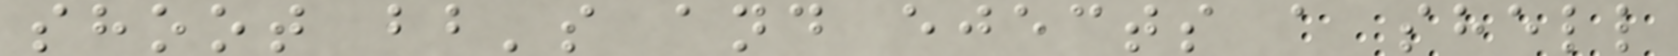shoot bb's and ejects a shell
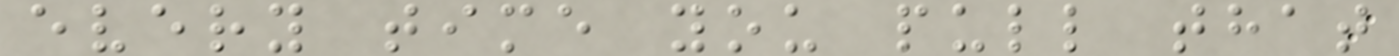every time you pull that
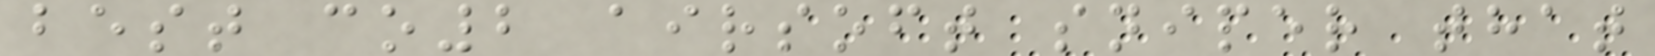best co2 airsoft sniper that
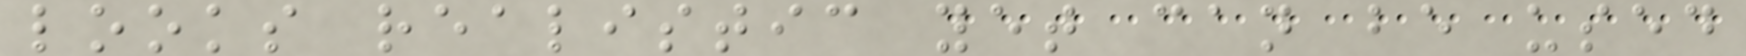looks realistic yet can be used
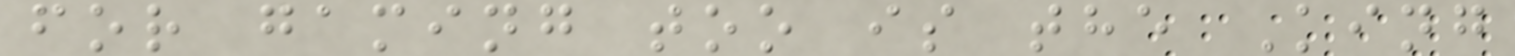for gaming too is the King
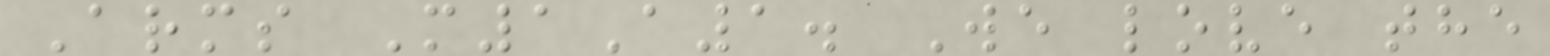Arms M1A1. We love the
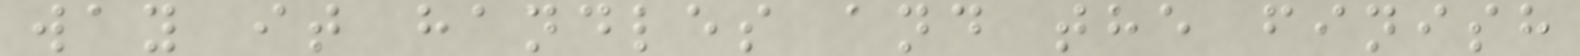way it handles and the finish
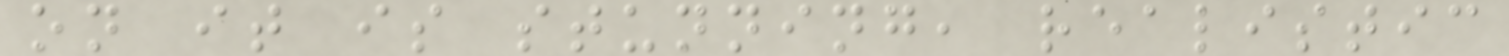on it is stunning, realistic
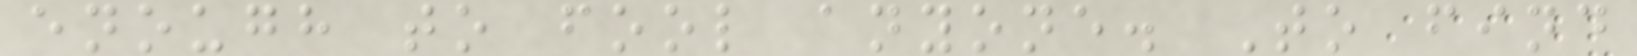enough to fool anyone. To find
